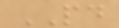PD
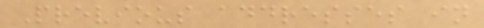Previous addresses in
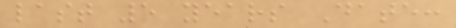last 5 years Date:
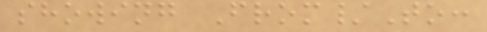showing From/To:
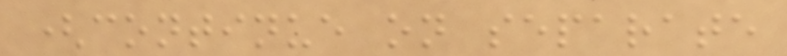(continue on separate
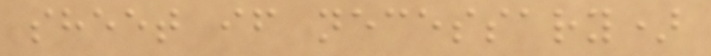sheet if necessary)
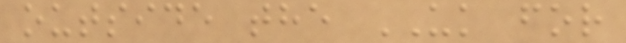outside the UK for
